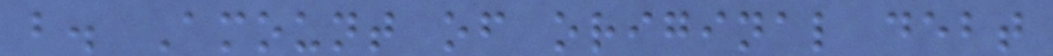b. Amount of original debt
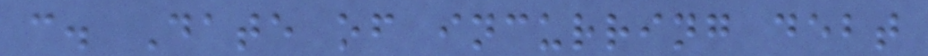c. Date of incurring debt
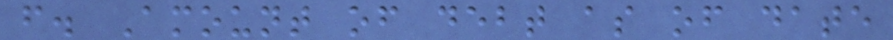f. Amount of debt as of date
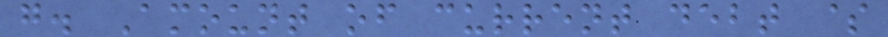g. Amount of current debt $
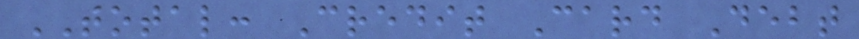TOTAL: Credit Card Debt
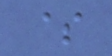$
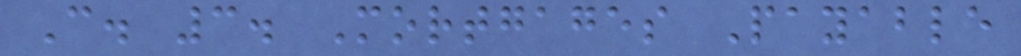C. 3. Mortgages Payable
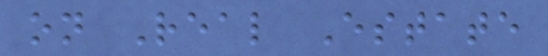on Real Estate
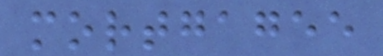mortgagee
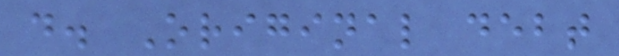d. Original debt
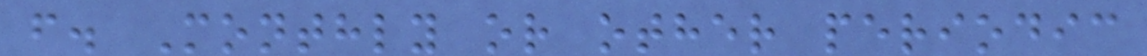f. Monthly or other periodic
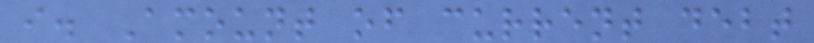i. Amount of current debt
